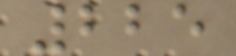225
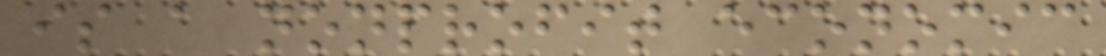is a nonprofit economic
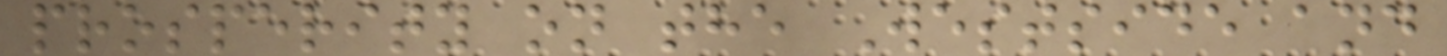prosperity on the Westside and
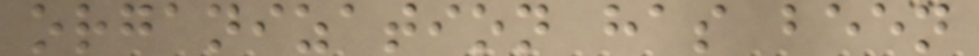organization has been
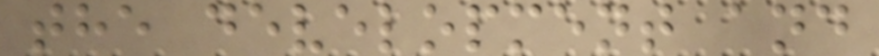the development and
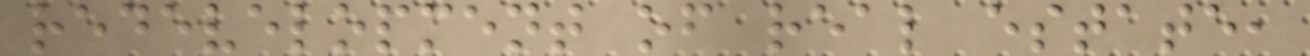redevelopment of real estate,
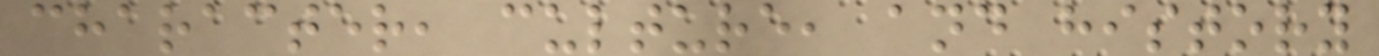character, culture, and history
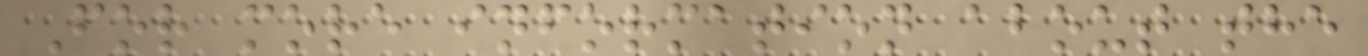For more information about the
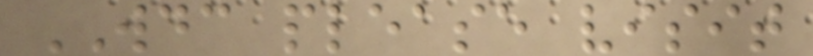WDC please visit
